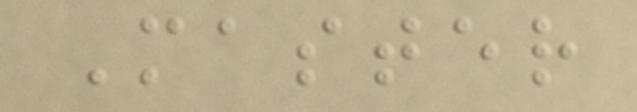Master
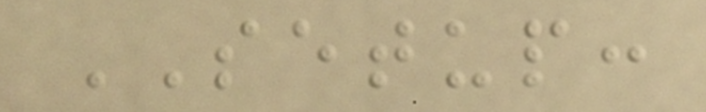SETUP:
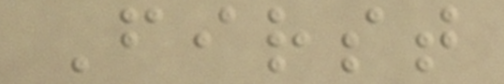First
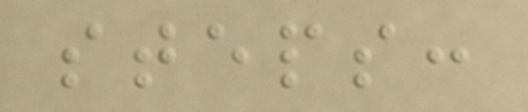steps:
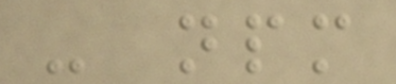- npm
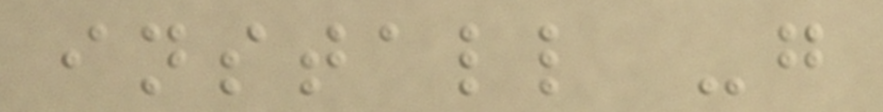install -g
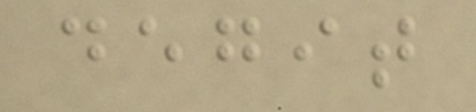degit
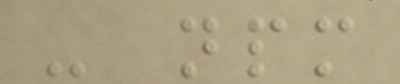- npm
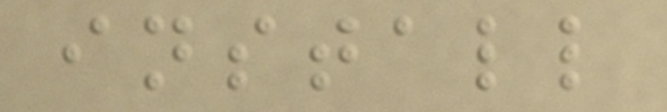install
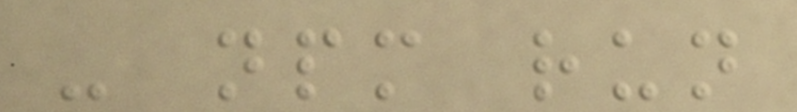- npm run
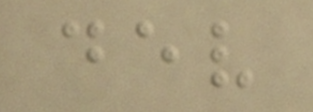dev
